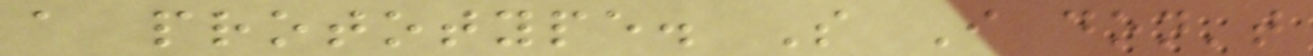a prototype. So I don't
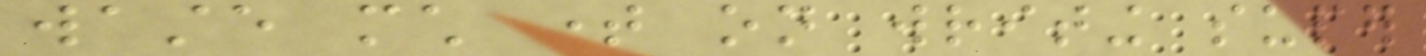waste much time on writing super
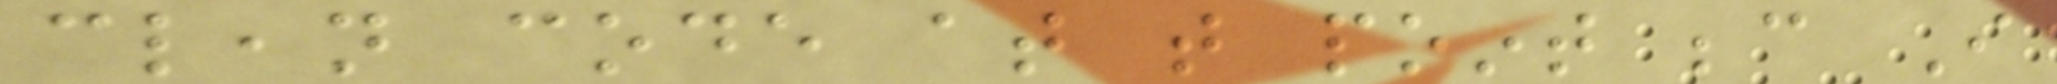clean code at that point because I
